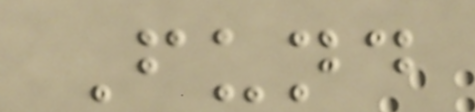Fund
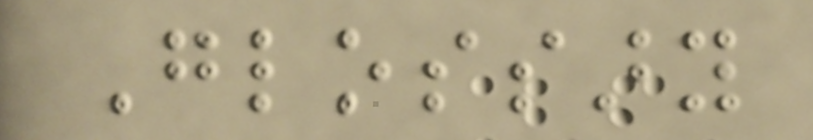Glossary
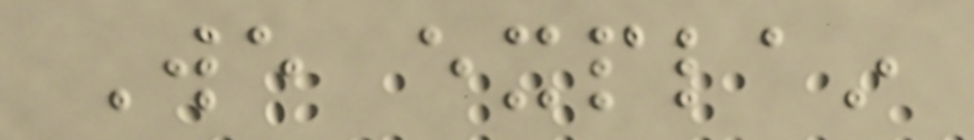We explain
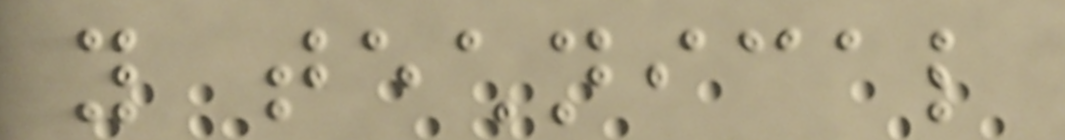you technical
